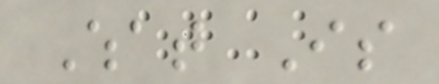What Is
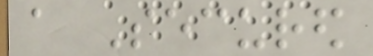a Secured
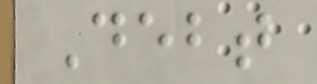Debt
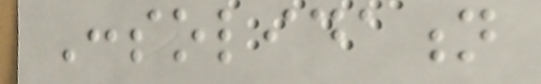Consolidation
